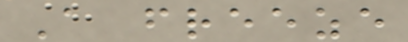A freeze
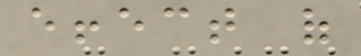effect of
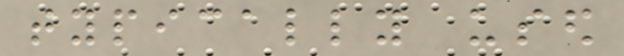typically used
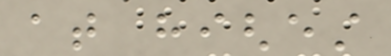at highest
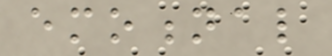emotional
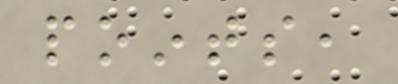points,
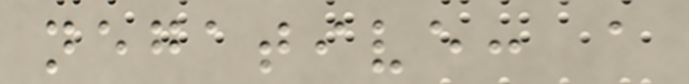negative: a
